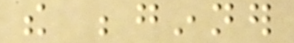the beginner
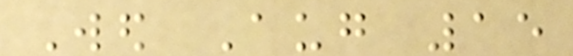Wed Aug 15
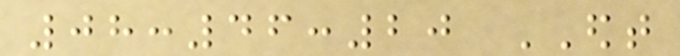08:46:20 EDT
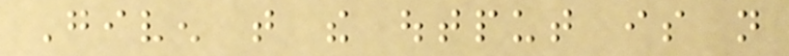Given that the output is not
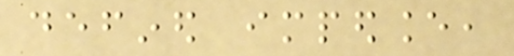defined impedance,
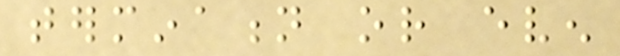termination or even
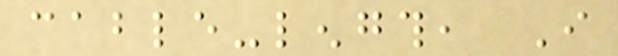cable-length, I
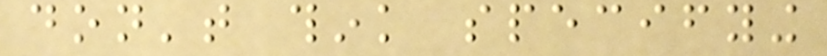don't think specifying
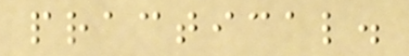practical.
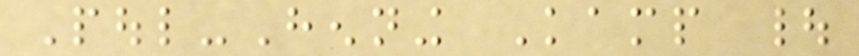Poul-Henning Kamp |
